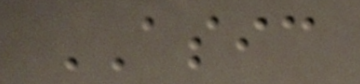ASIC
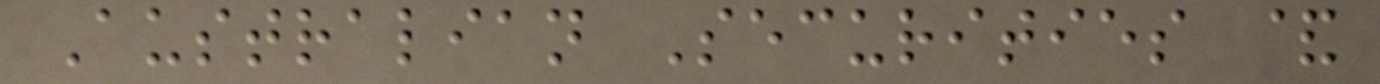Australian Securities &
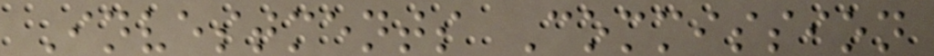Investments Commission
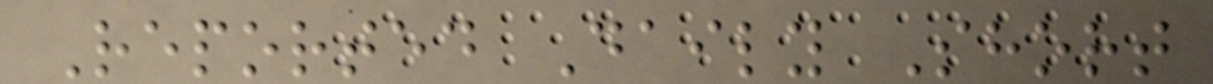Reported Daily Short
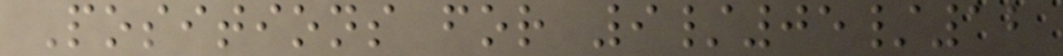Positions for 9/05/12
